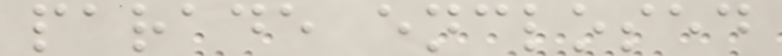parade enclosed
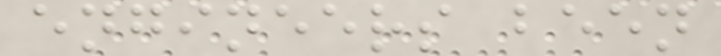engineers been
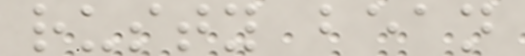rusty bean
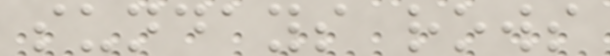sundays rows
